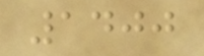1400
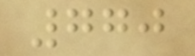770
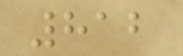812
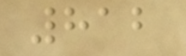812
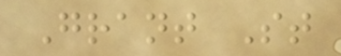Grant St
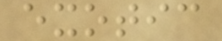exotic
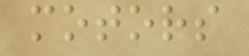motors
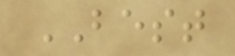BEST
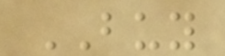BUY
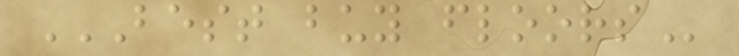BEST BUY FLOORS
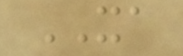XA
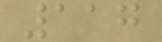117
